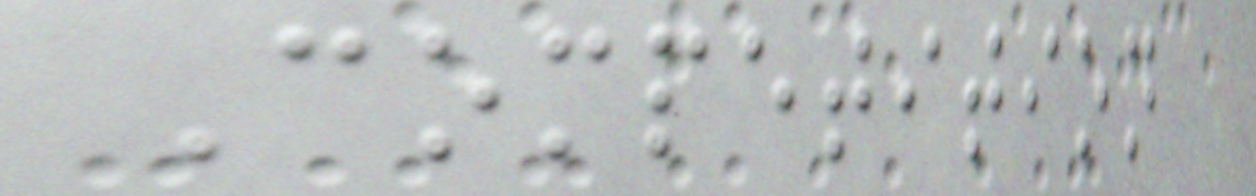Competition
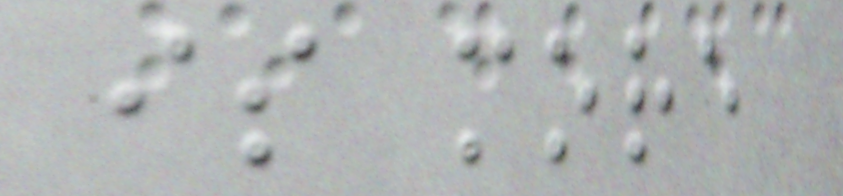is more
